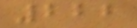222
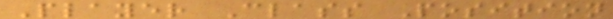Player Class Position
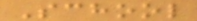School
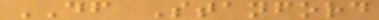DF Stanford
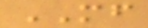MF
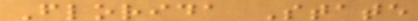Florida State
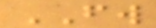FW
